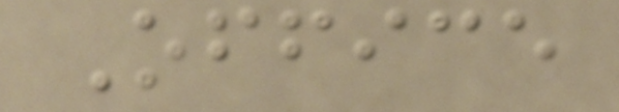Office
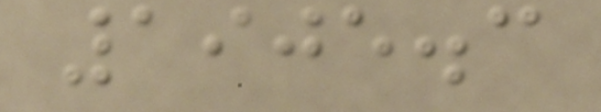1905.3
